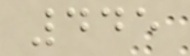445
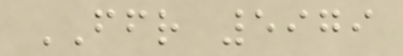FFR 5979
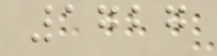1727
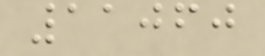11060
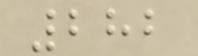282
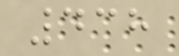438
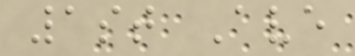1st Ave
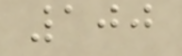100
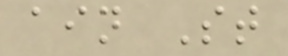ain St
